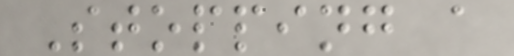Stopping a
